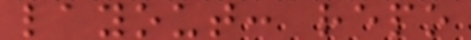layout: repo
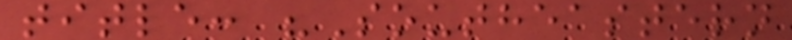title: "Southeastern
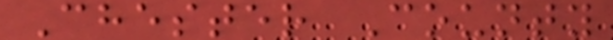Chester County
